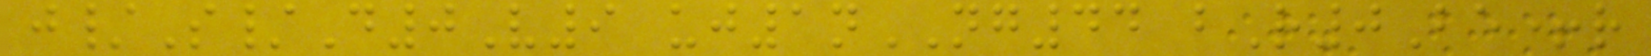j/S/D0V9 uj1nNG44 bR0Be+r
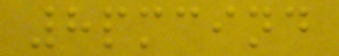8pmcind
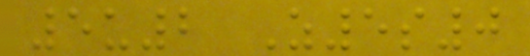5u2 Z5s0
